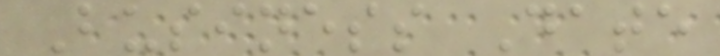Business Date
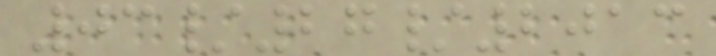03/27/2013
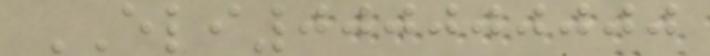ELI000000000
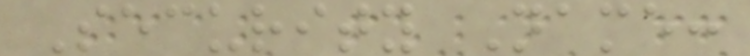Security Name:
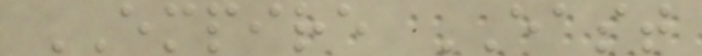EMPIRE EAST
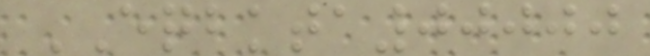EQBKTA00000
